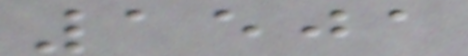1501
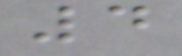4
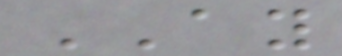AY
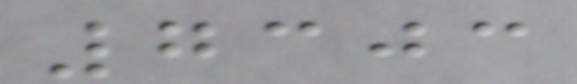7303
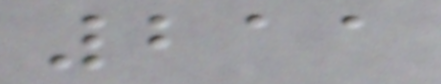211
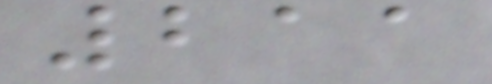211
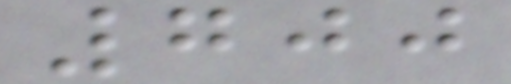700
